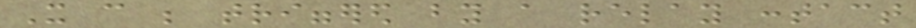It can be triggered by a relay contact
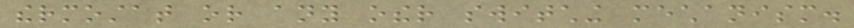thermostat or any other switching mechanism.
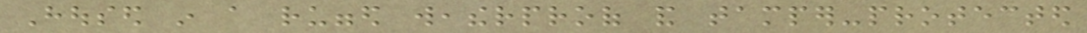Housed in a rugged weatherproof and tamper-protected
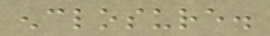enclosure.
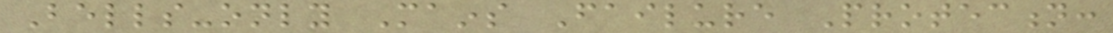Bells-only Mains Failure Protection:
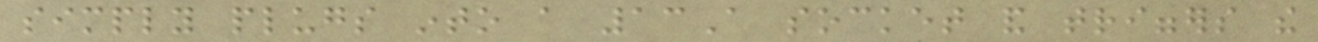simply plugs into a 13A socket and triggers the
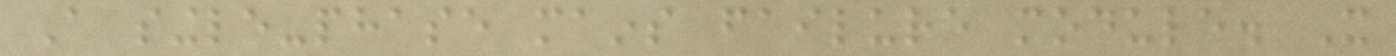A single-phase mains failure module. It
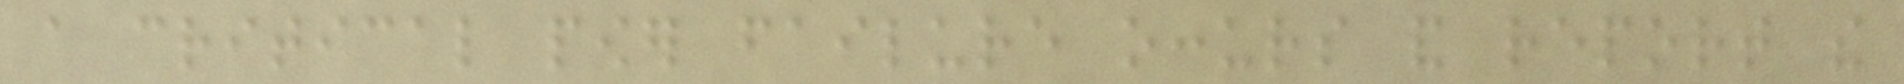a critical power failure occurs and report the
